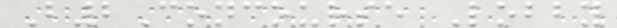B2Concourse Lobby
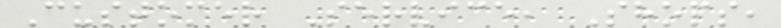Customer Service, Shops,
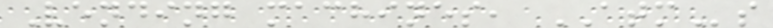Vending machines, ATMs
